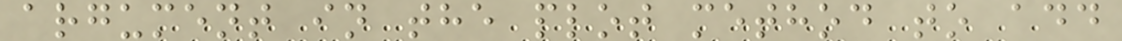argument in the plot method to add
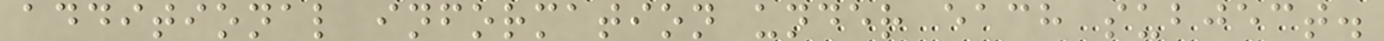additional information under each subject.
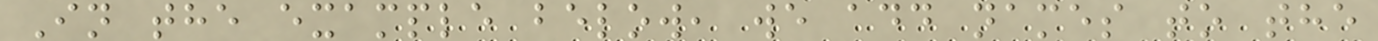In the example below, we add names to the
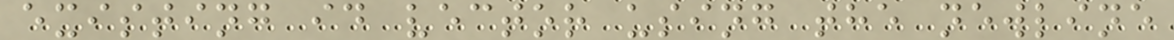existing id vector using the newline
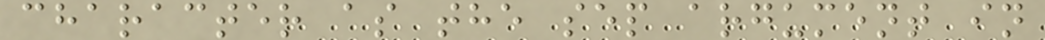character as the sep argument in
